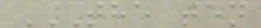THE TEN
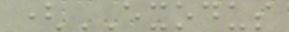(EXODUS
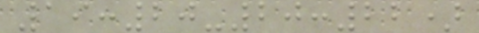19:20-20:22)
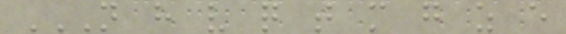N H V Q T M G Z E
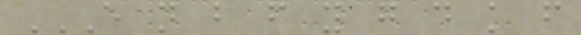E N B F Y G D K F
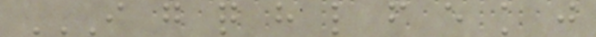I G Q H L F E K J
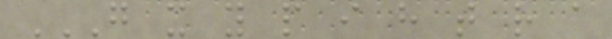G X Y P I H T R A
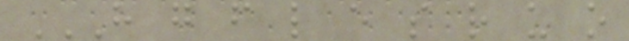H G F L E S R U O
